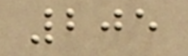205
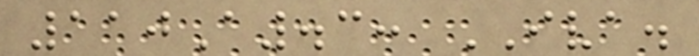110A.3: IVA.
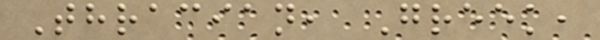Thracian, Greek,
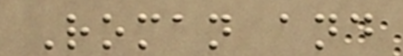Roman and
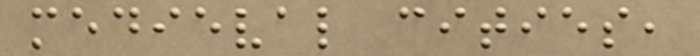medieval cities,
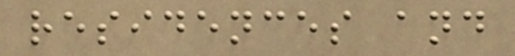residences and
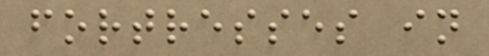fortresses in
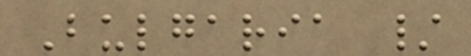Bulgaria /
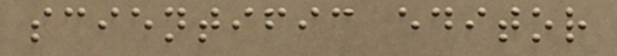scientific editor
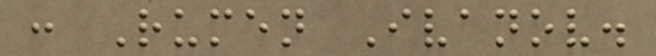: Rumen Ivanov.
